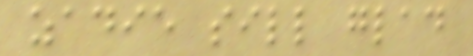zadie sill glad
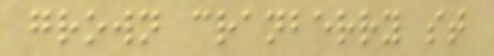grown cranberry st
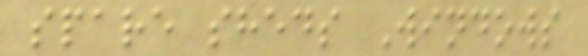spare sheds Windows
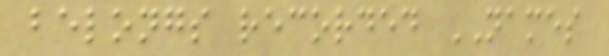belongs recorded NAMES
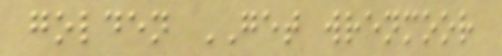golden GET wrenmoor
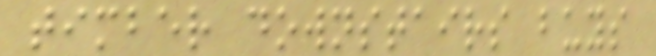timber downstairs buys
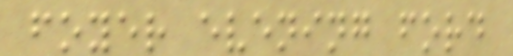foyer evening ford
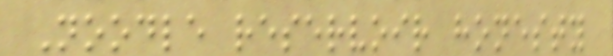Noodle reservoir honesty
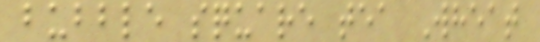bubble square tea Wheat
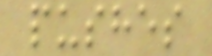pushes
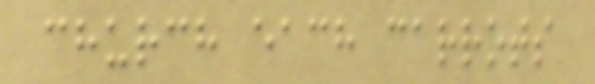church each carrots
